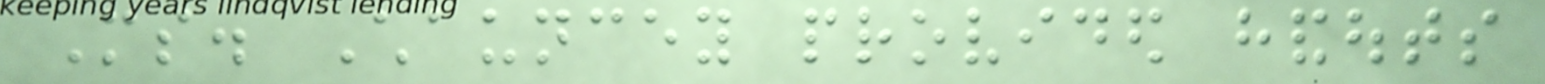Ms. Chauncey provided handouts
